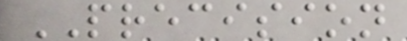PRECISION
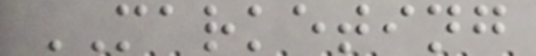MARKETING
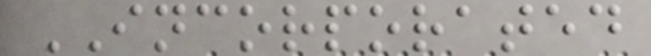INCORPORATED
